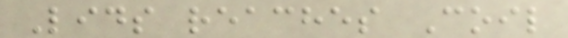Lids reaches Coil
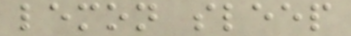lemon sleep
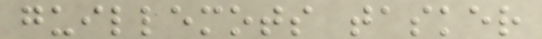guillemots tasker
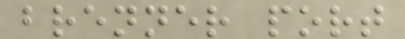brenner port
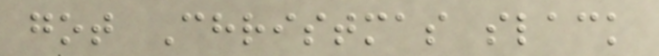got Christmas slack
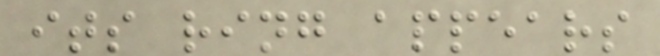its ring appears
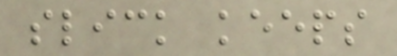slick keeps
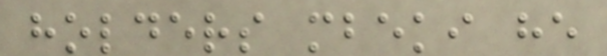holders mbeki he
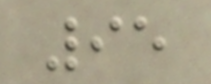95
